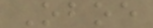Oboe
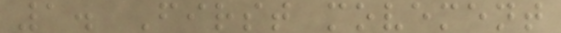1. First movement
